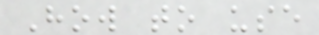How to use
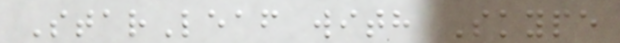StarLeaf with Skype
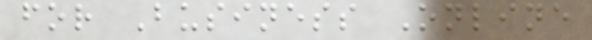for Business Online
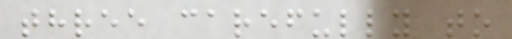three carefully to
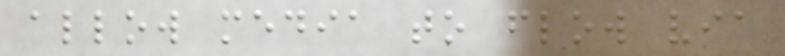allow media to flow via
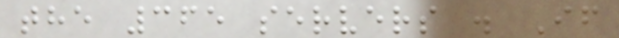the 365 servers . If
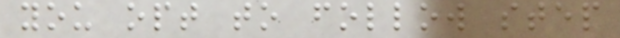you opt to follow step
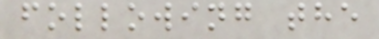following the
